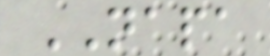NAPA
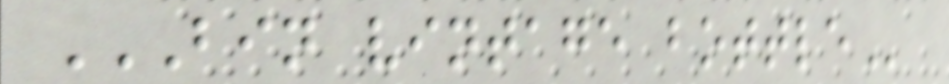BIN VINTAGE BOTTLE
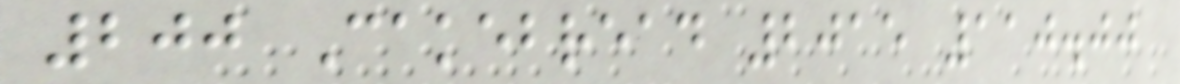200 Cakebread 2015 110.00
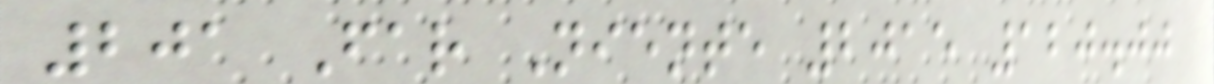201 Far Niente 2015 120.00
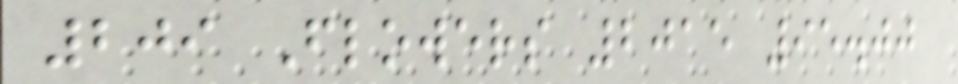209 Flowers 2015 95.00
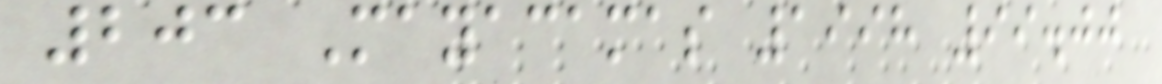203 Mayacamas 1998 99.00
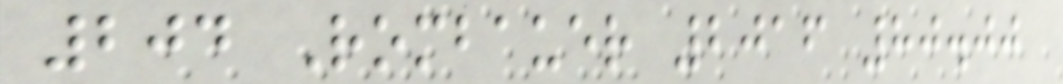204 Rombauer 2016 80.00
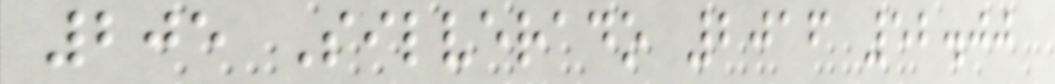205 Silverado 2016 52.00
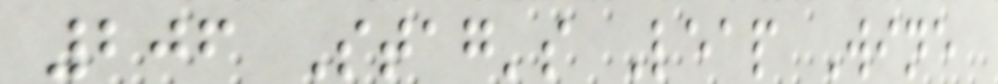206 Stag's Leap Wine
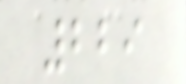229
